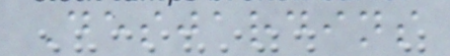Desjardins
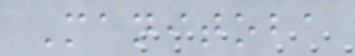Manitoba
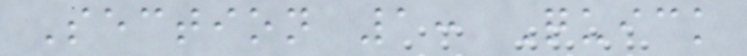Section 1: Quick
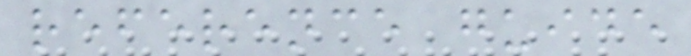reference guide
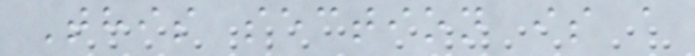This section is a
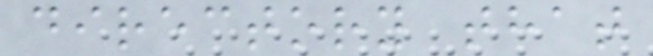directory that
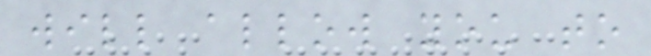will allow you to
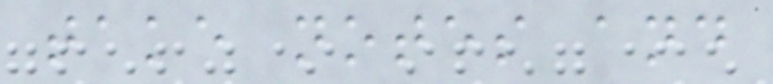take notes and
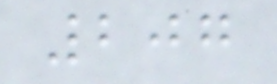207
